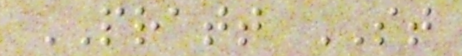PRATT ST
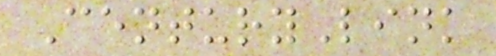CenturyLink
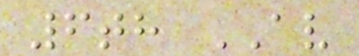6th AV
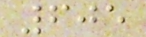605
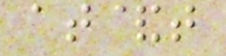at&t
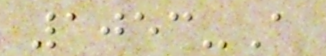1053-A
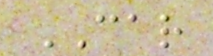CAR
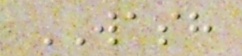WASH
